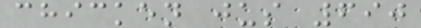chicken jus 690
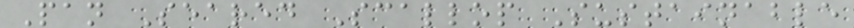Pan Seared Scallop Sustainable
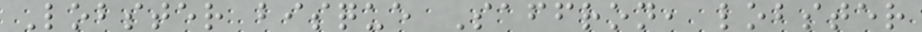Lobster bisque Saffron, lobster
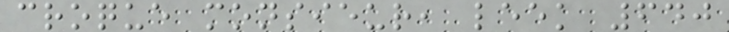croque monsieur, leek 640
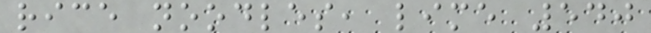rice noodles, lime 540
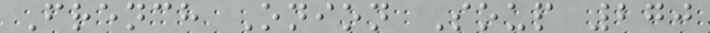French Onion Soup 270
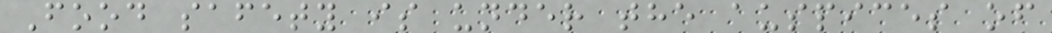Food safety is under the auspices of
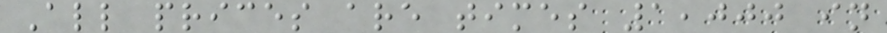All prices are times 1,000 in
